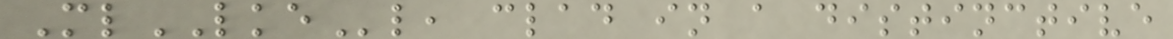MlLKEl, clad in a distinctive
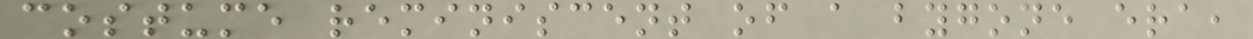costume reminiscent of a bygone era,
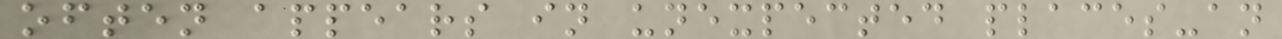often appears in unexpected places-an
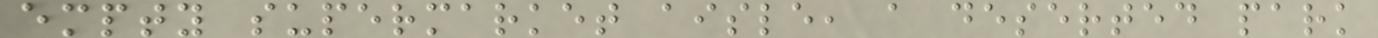empty supermarket aisle, a deserted park
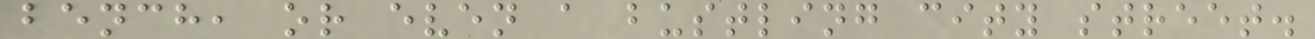bench, or even a bustling city street.
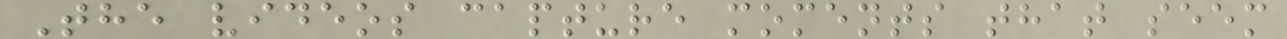The videos capture moments that seem
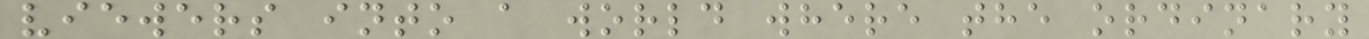viewers into a world where the ordinary
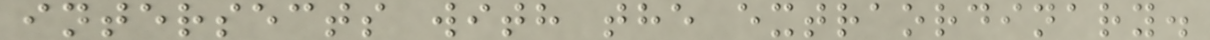intersects with the extraordinary.
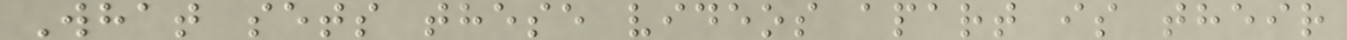What sets these videos apart is their
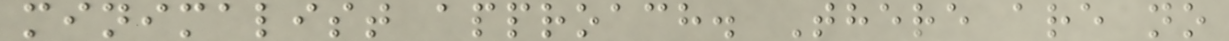minimalist approach. There are no
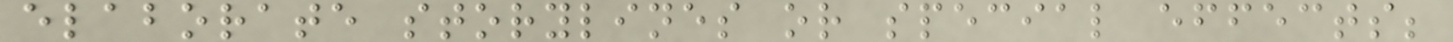elaborate storylines or special effects;
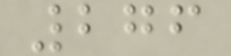276
